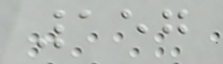157
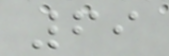69
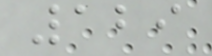129
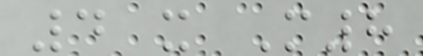4 x M8
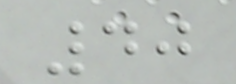40
